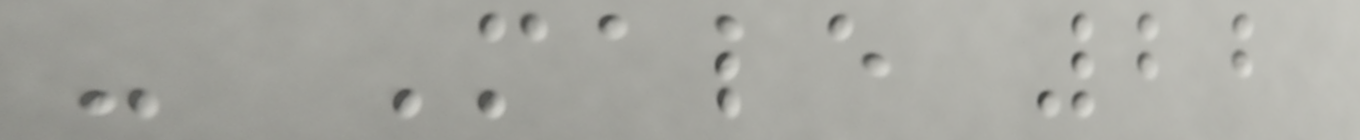- Male 22
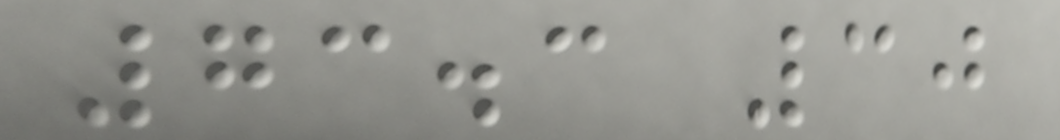73.3 30
